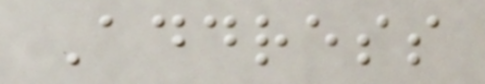Address
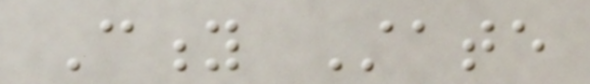City State
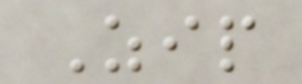Zip
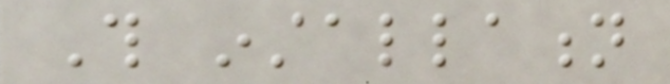This installation
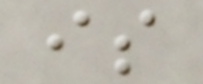is
